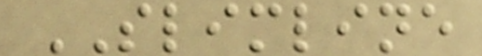SLIMLINE
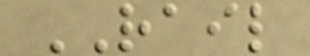RAIL
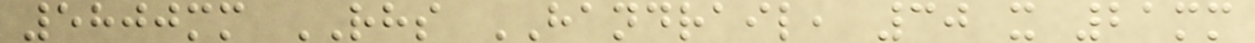5800mm RHS HANDRAIL, 30 x 21mm
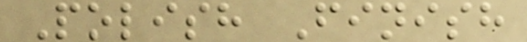Polish Finish
